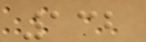132
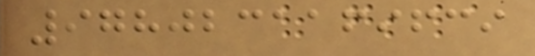9780231169639
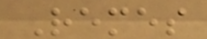Remes
